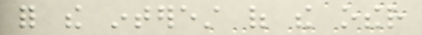for the interest of the other
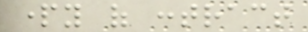party of contract
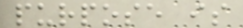purpose is
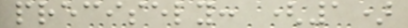precisely: (1)
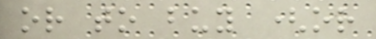or to buy (or
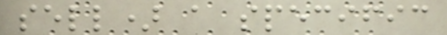sell) a specific
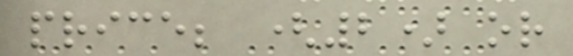price; (2) or
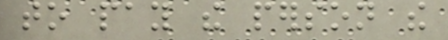to pay the person the
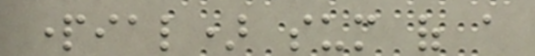partial) sum of a
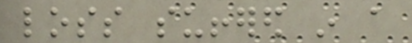loss suffered in a
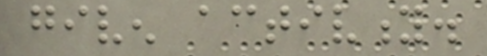given activity.
